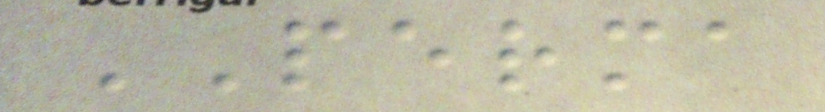PERMA
